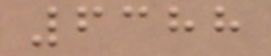6388
